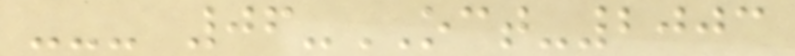--- 06-OCT-2003
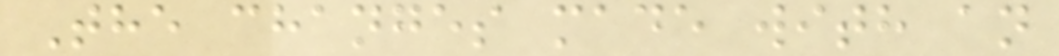The changes made with an
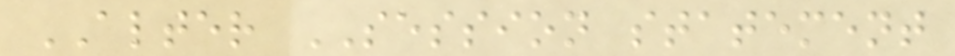ALTER SESSION statement
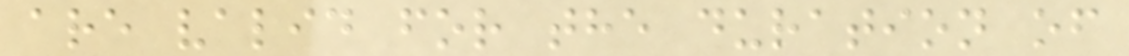are valid for the duration of
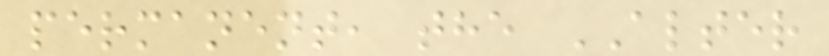permanent, the ALTER
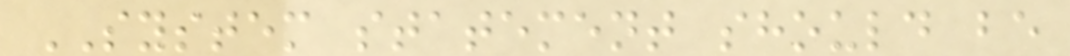SYSTEM statement should be
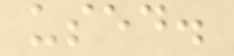used.
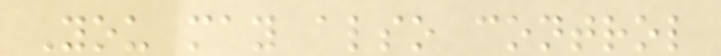You may also control
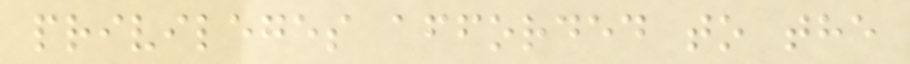privileges afforded to the
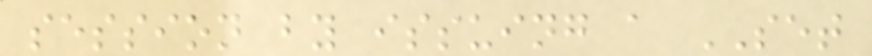session by issuing a SET
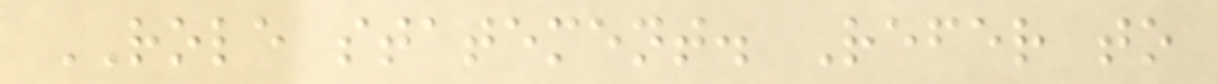ROLE statement. Refer to
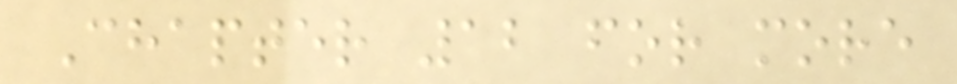Chapter 12 for more
